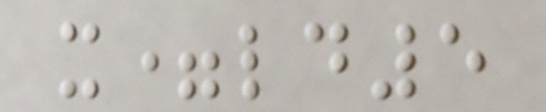x=ld5
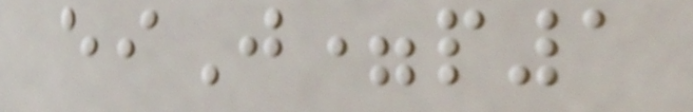eiJ=p1
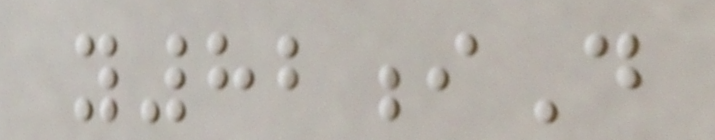y82iD
